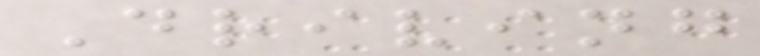Driving
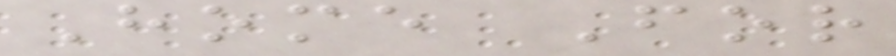Home For
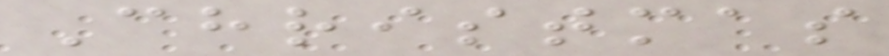Christmas
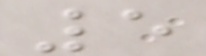5
